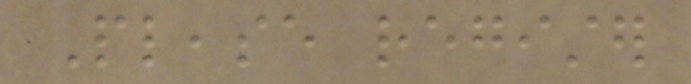Please register
